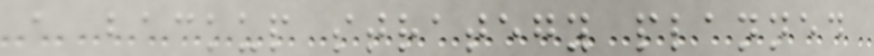a backup strategy planned
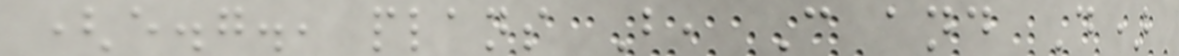(e.g., plans B, C and D)
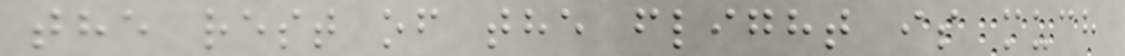the rest of the flight is much
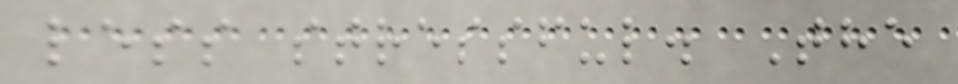less stressful. The
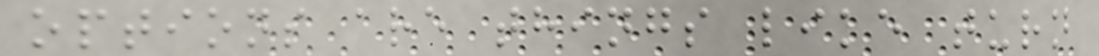options are things like turn
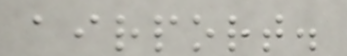airport.
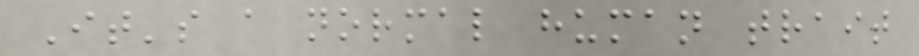It's a normal human trait
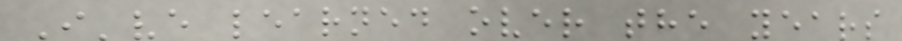I've learned over the years
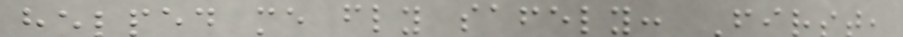helped me fly safely: First,
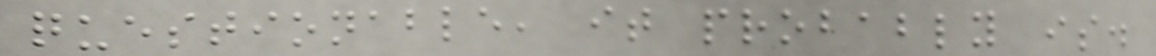questionable, it probably is.
